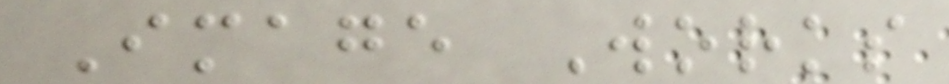Image Works
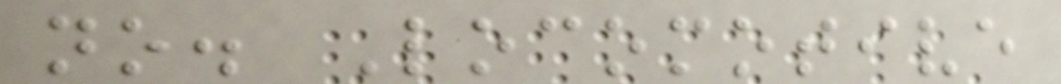no. Locomotive
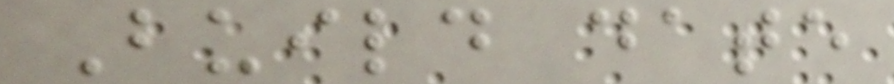Build date
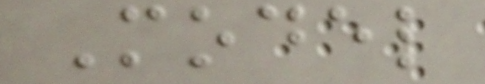Model
